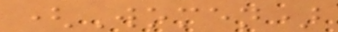(Women)
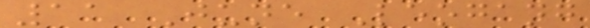11 June Leogang
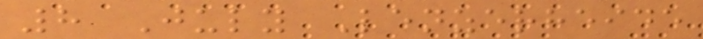8 July Lenzerheide
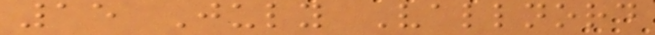15 July Vallnord
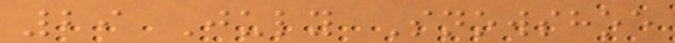29 July Snowshoe
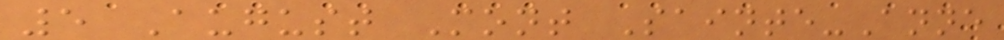5 August Mont Sainte-Anne
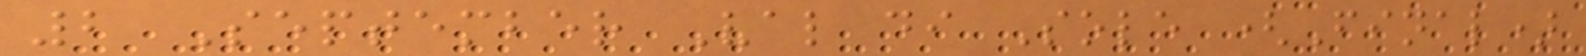2 September Val di Sole (Final)
